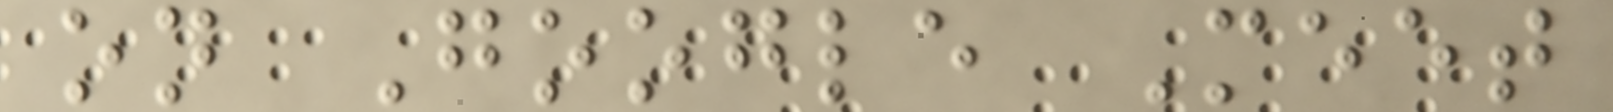on Google Meet
